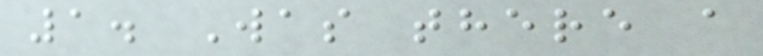1. Was there a
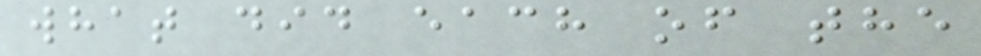what did each of the
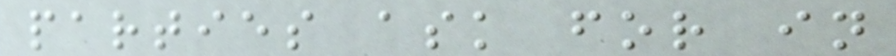parties ask for in
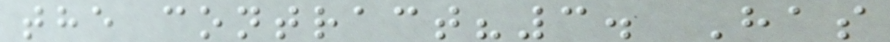the contract?3. Has
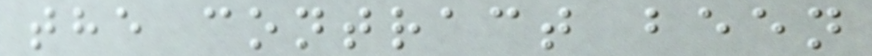the contract been
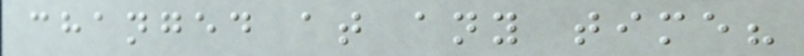changed at any time?
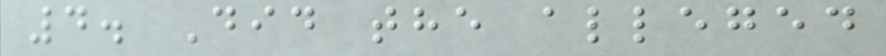4. Did the alleged
